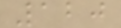120
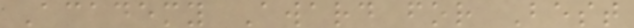Academy Award for Best
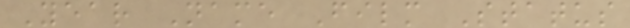Year Name Film Status
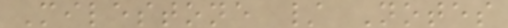Milestone / Notes
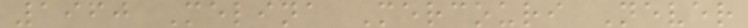1960 Melina Mercouri Never
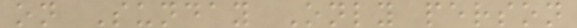on Sunday Only person
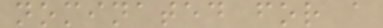nominated for a
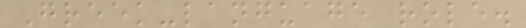Greek-language role.
